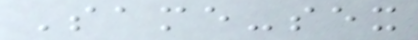Same-sex
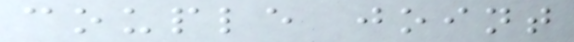couple joint
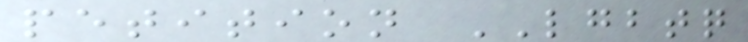petition LGBTQ
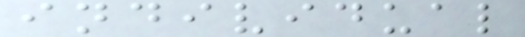individual
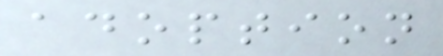adoption
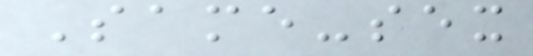Same-sex
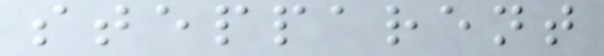stepparent
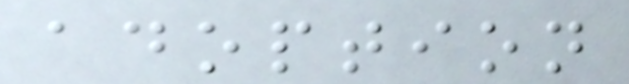adoption
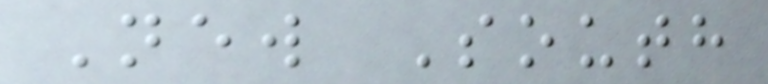New South
